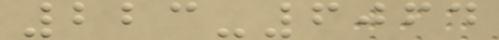223-6064
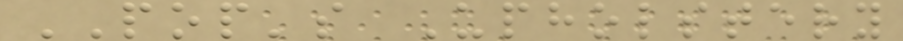POP's Upholstery
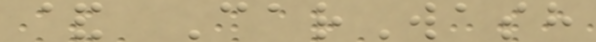& CarWash
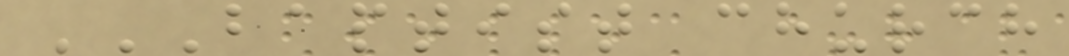BAPTIST CHURCH
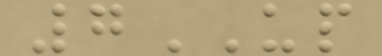7UP
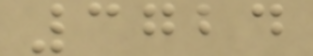3724
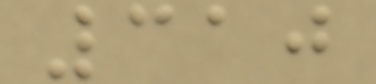310
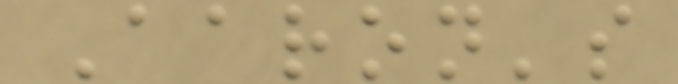Aaron's
